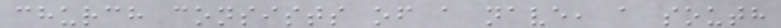church consists of a nave, a south
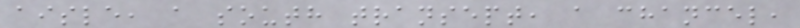aisle, a south transept, a chancel,
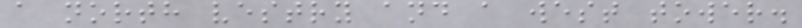a north vestry and a west tower.
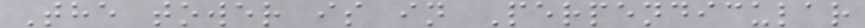The tower is in Perpendicular
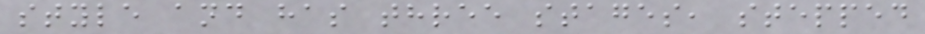style and has three stages, stepped
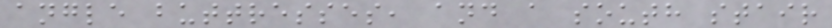angle buttresses, and a south stair
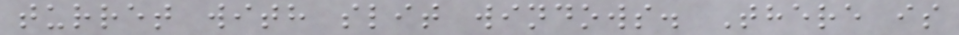turret with slit windows. There is
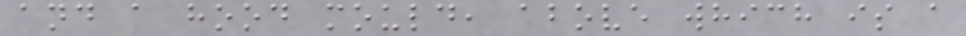and a hood mould, above which is a
